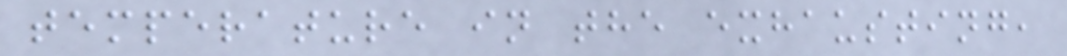temperature in the exhausting,
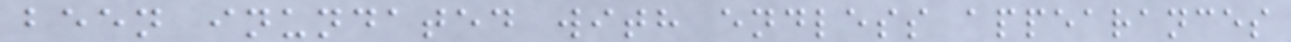been inundated with endless appearances
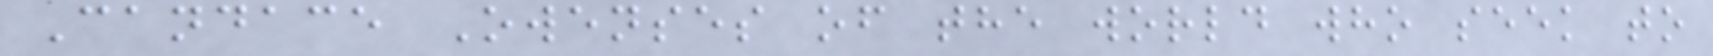Candace Owenses of the world who seek to
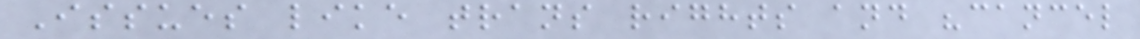Issues like trans rights and "cancel
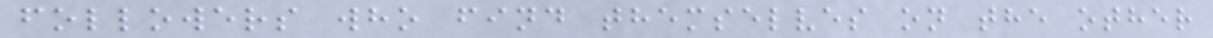followers who find themselves on the other
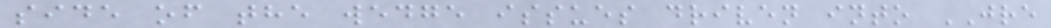side of the wedge issues driven into JRE
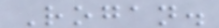Rogan.
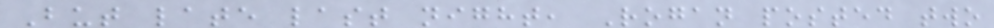But late last night, Rogan posted two
